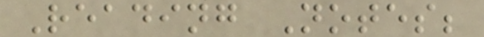Reading Notes;
